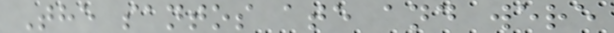The santos ate and were
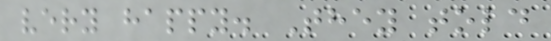very happy. They told
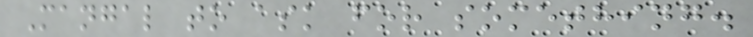Mangal to ask for something.
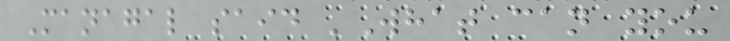Managal said 'What can you
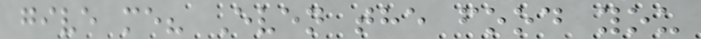give me? Even the food you
